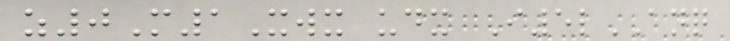z0M1Xwx udx I5lANQ
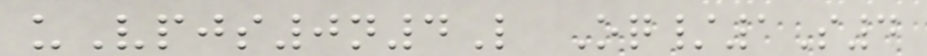uVpjs0n4L Oq/1S4
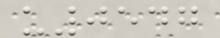u0547
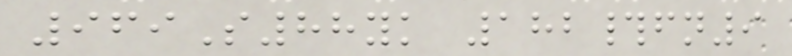969S88yk 182#fn9
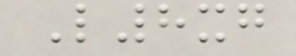L8xg
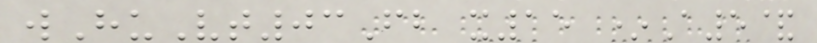wHuVt03Fb x15 *A5&
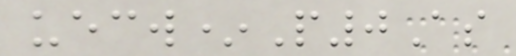uecw*P0As
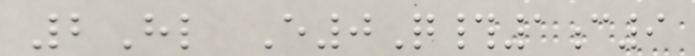2Hl E0Q#1c9
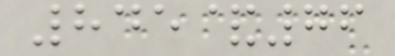845&76
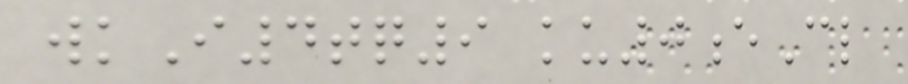wkI4tq9 ku0eCl
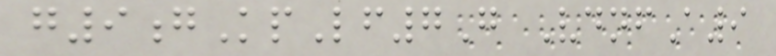g9gKpLf7G VdnfA9
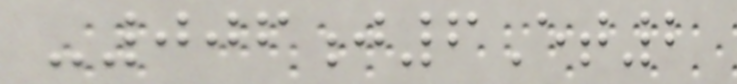-006j6Et2
